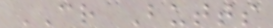CR Butts
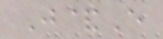J&E
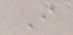I
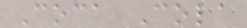Coca Cola
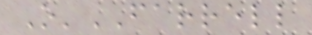O'FARRELL
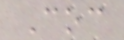Coc
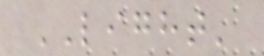LIGHT'
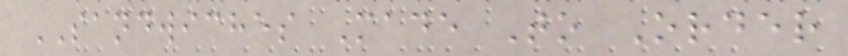SANDWICHES Made To Order
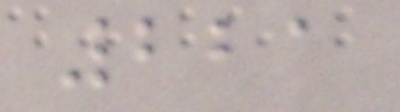221
